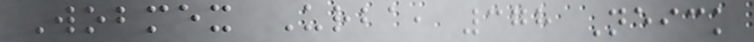Wobmex Urba, 378 Neick
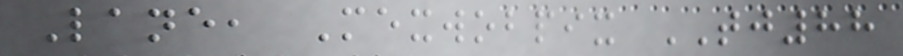Lane, Mexwobpix TJ88
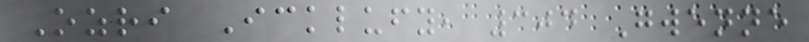Ozri Icklufy, 304 Gwenne
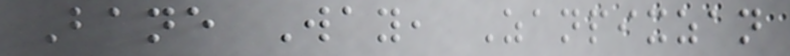Bane Way, Zanpixzan
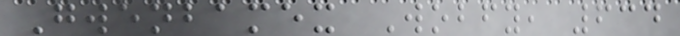Gwenbamex Wobfy, 634
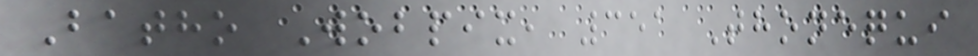Batho Wobpix, 351 Thonequi
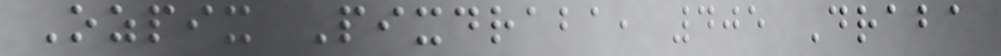Ozpix Pixdraba, 405 Draba
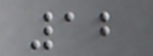12
